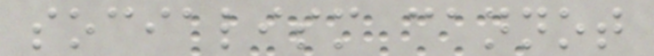socialism cannot
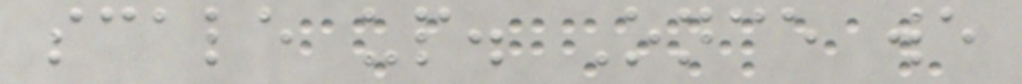scale up. Once we
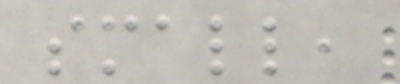small,
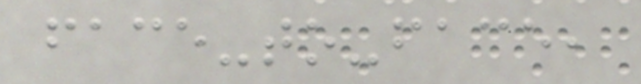face-to-face,
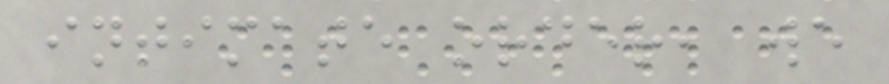intimate order, we
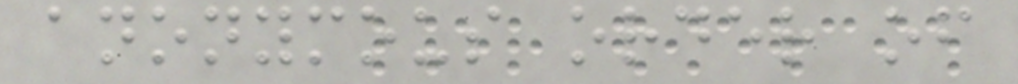anonymous order of
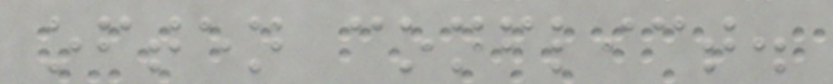often conflict.
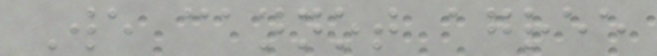We cannot agree
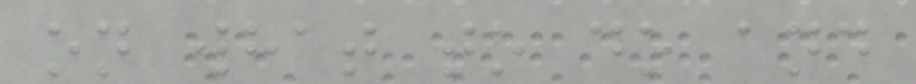on what to do and
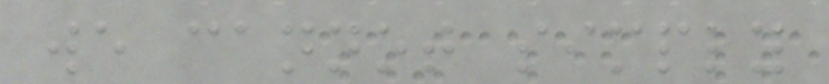we cannot simply
